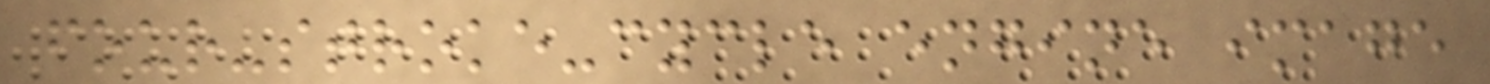four-stroke-cycle engine image
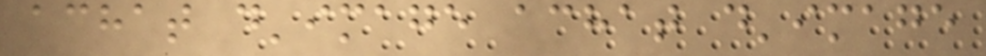achat d'image achat d'image
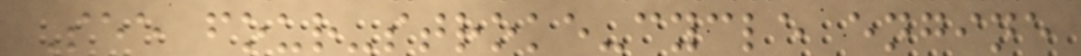See four-stroke-cycle engine
